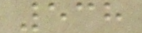538
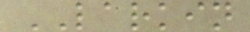LARKIN
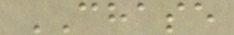CHASE
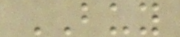BUY
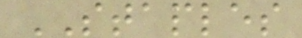STAPLES
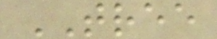TREE
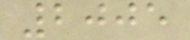2005
